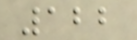122
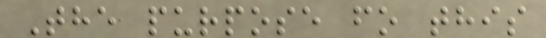The purpose fo this
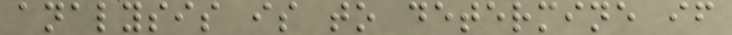analysis is to determine if
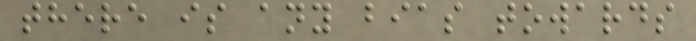there is any bias towards
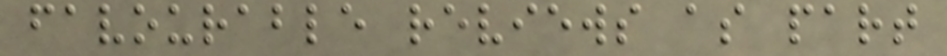favourable reviews as part
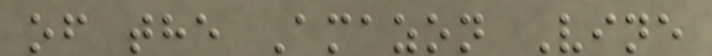of the Amazon Vine
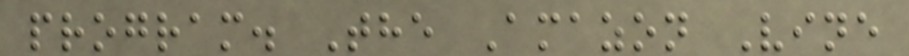program. The Amazon Vine
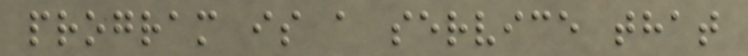program is a service that
